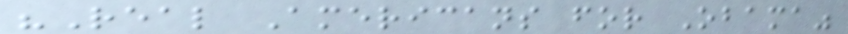"Real Americans for Obama"
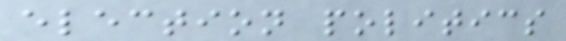election politics
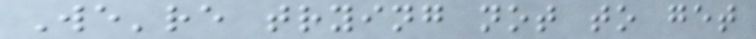We're trying not to get
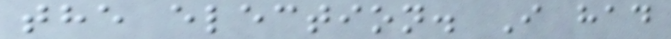the election. I had
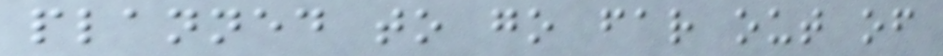planned to go far out of
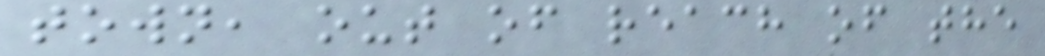town, out of reach of the
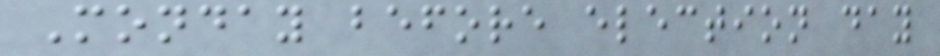Monday before election day
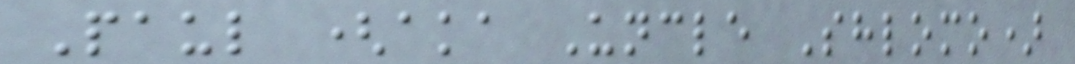Paul (aka Uncle Shlomo)
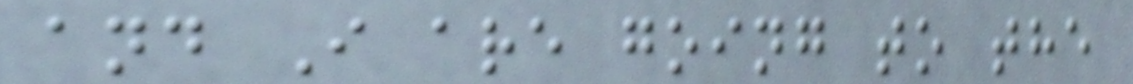and I are going to the
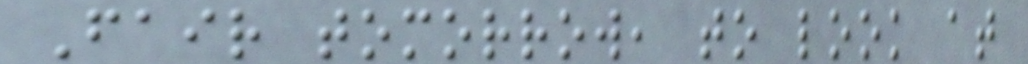Fair tomorrow, to look at
